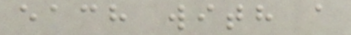each with a
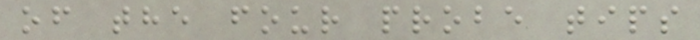of the four probe tips
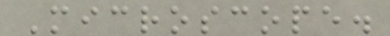Microscope.
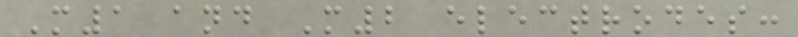M1 and M2 electrodes:
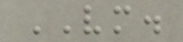VM.
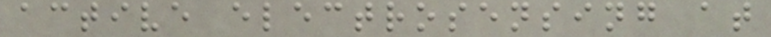active electrosensing at
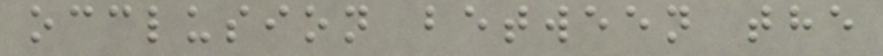occlusion between the
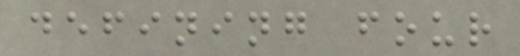defining four
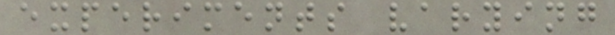experiments varying
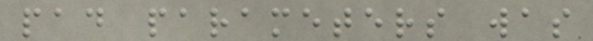pad parameters was
